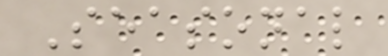Seasonal
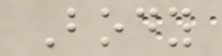Body
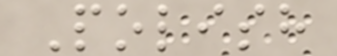Polish
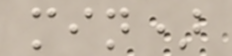min)
